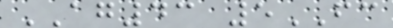AG43 5FC
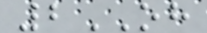2OH
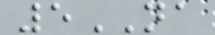5NA
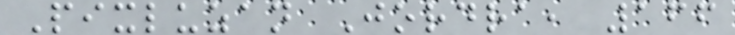Pixluzan Jordra, 166
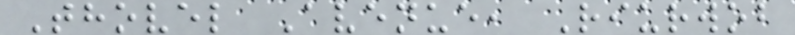Thovel Avenue, Riurwob
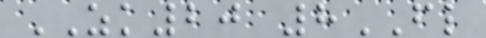ZK20 8FL
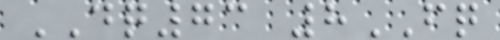DQ73 8FQ
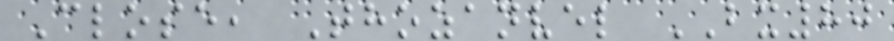Close, Thozanvel BX80
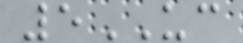5UC
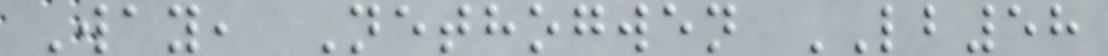Way, Nethogwen LB58
